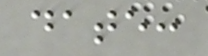date:
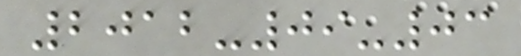2012-09-03
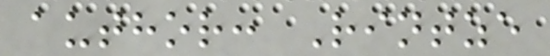author: Rintze
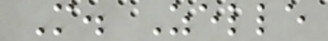M. Zelle
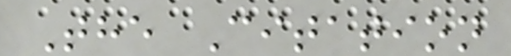The Citation
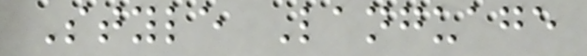Style Language
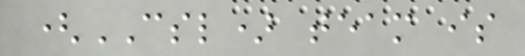(CSL) team is
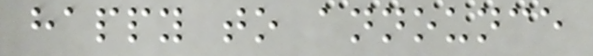happy to announce
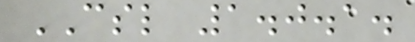CSL 1.0.1.
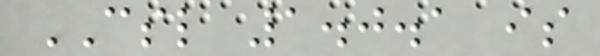CSL 1.0.1 is
